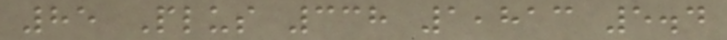85 Plus 338 1,813 5.4
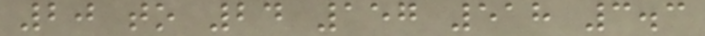20 to 24 157 518 3.3
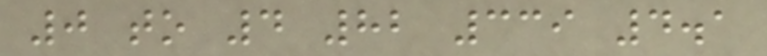0 to 4 82 339 4.1
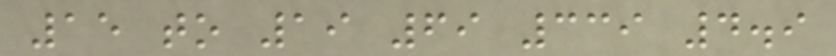15 to 19 69 339 4.9
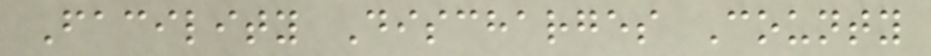Facility Discharges County
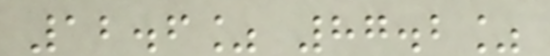12.6% 87.2%
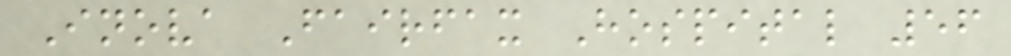Inova Fairfax Hospital 56
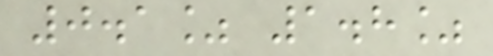0.1% 1.8%
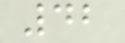42
